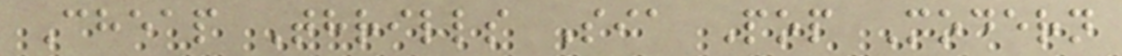Cheap Thrills Sia Pop Modern
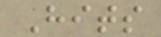Hits
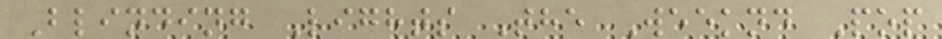Blinding Lights The Weeknd Pop
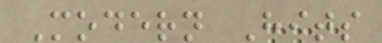Modern Hits
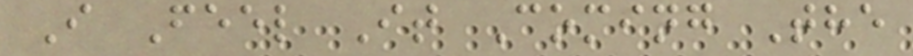I Feel It Coming The
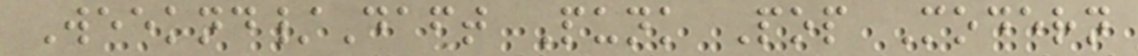Weeknd/Daft Punk Pop Modern
